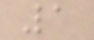1
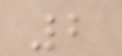2
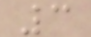3
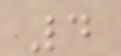4
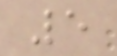5
